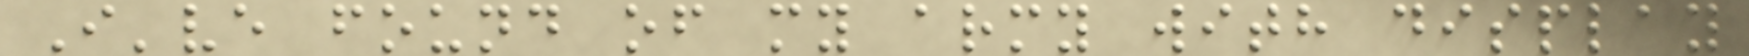I've found of my army with display
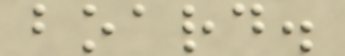board.
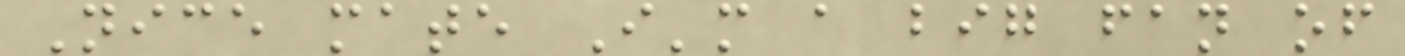Nice mate I'm a big fan of
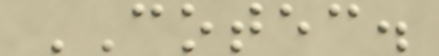COTEC.
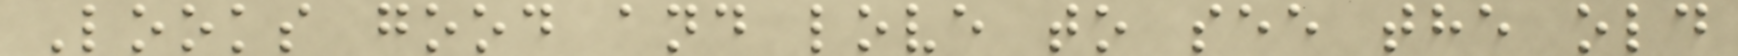Looks good and love to see the old
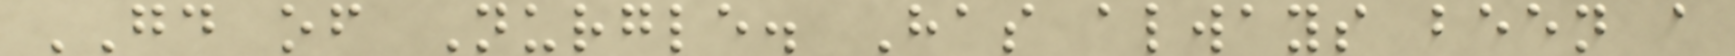GD of Nurgle. Has always been a
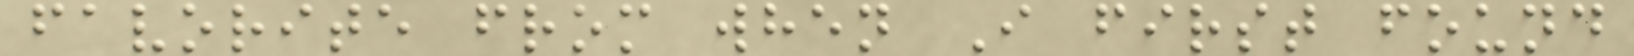favorite from when I first found
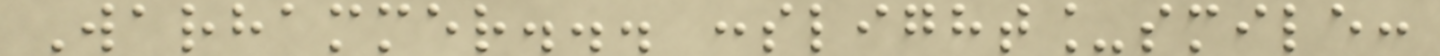Warhammer... :slight_smile:
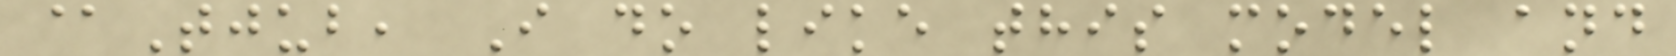@Tjub, I do like this model and
